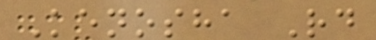Kenosha Rd
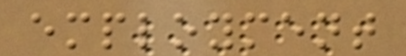employment
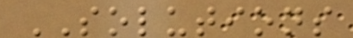SOLUTIONS
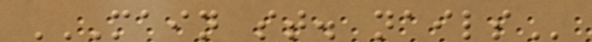MAIN ST. NAILS
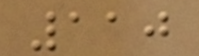110
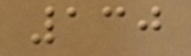130
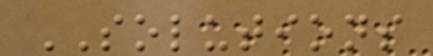SOLUTIONS
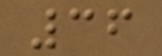36
